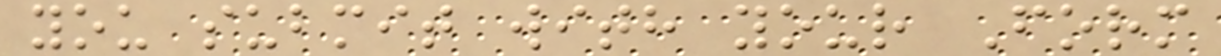you submit with your Form
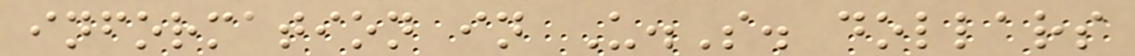information in U.S. dollars
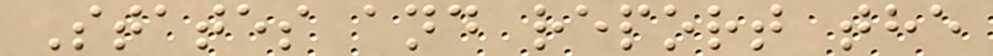States and report the
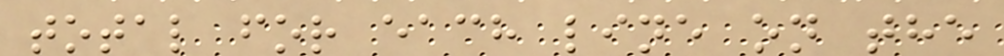total for each line on the
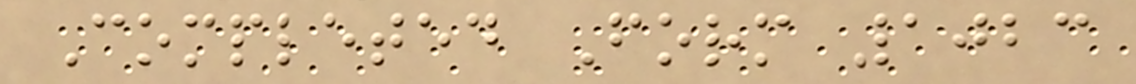Completed Form 1023
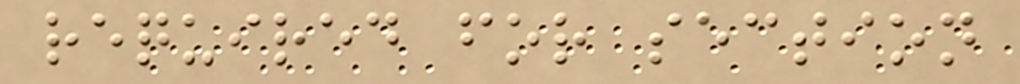required for section
